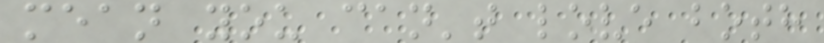mean you can't love both
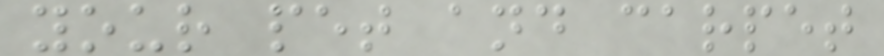your pet and carpet
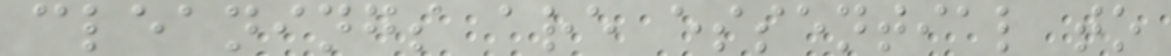cleanings are essential to
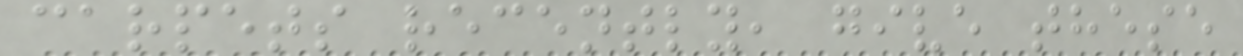carpets recently, give these
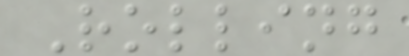Rolling
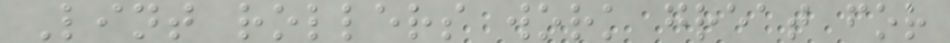Lint rollers work great for
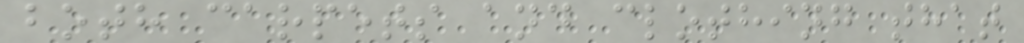both carpets and clothing that
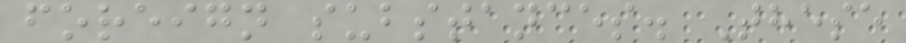foreign substances. These
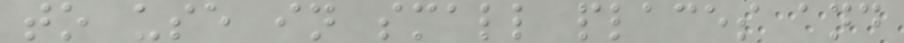to use in small places and
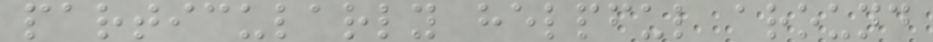particularly helpful around
